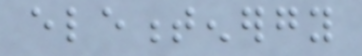elementenergy
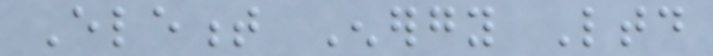Element Energy Ltd
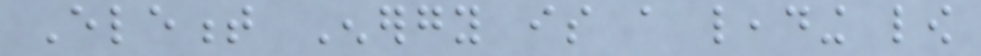Element Energy is a leading low
